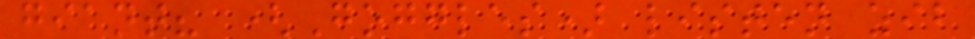giant? (Goggles) listen zib
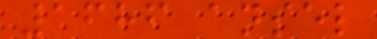1686 ansel
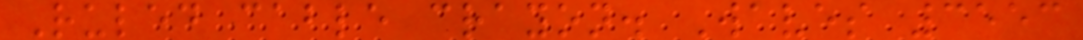Ruled cable crayon. Waves 3553
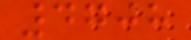4708
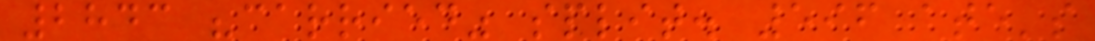2843 "carried" split. 596 ate's
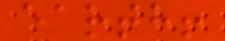earth!
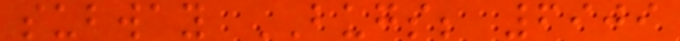subway BUGS; 6909
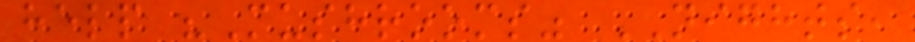help "Mushrooms" NIGHTS,
